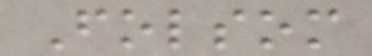Folsom
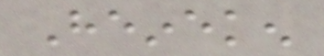Heineken
